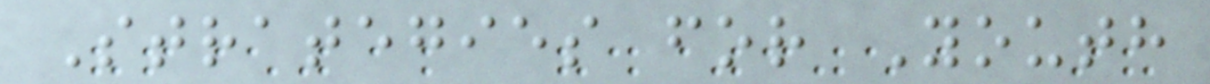Strategies for Youth
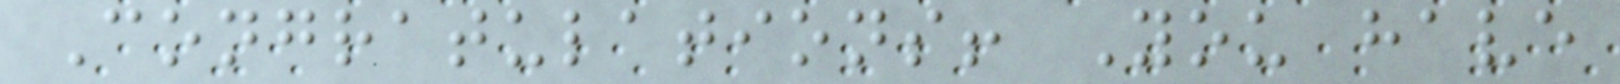Congratulations! You have
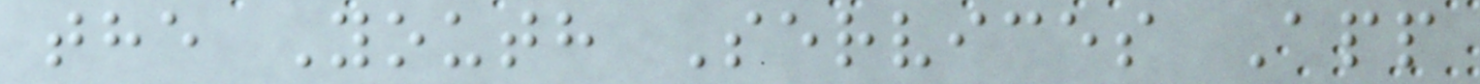the Youth Services App
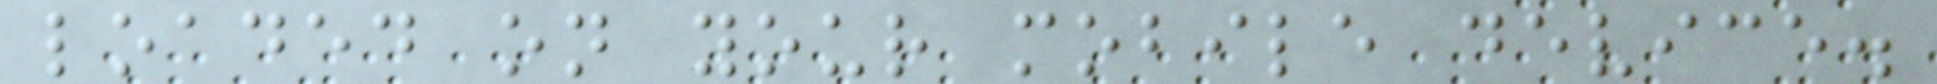loaded on your mobile device.
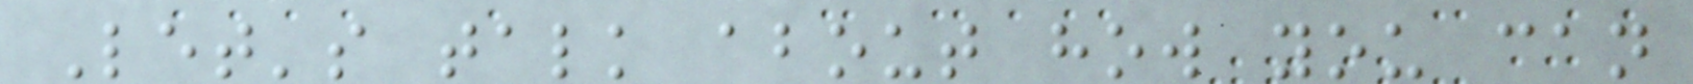Let's talk about how you can
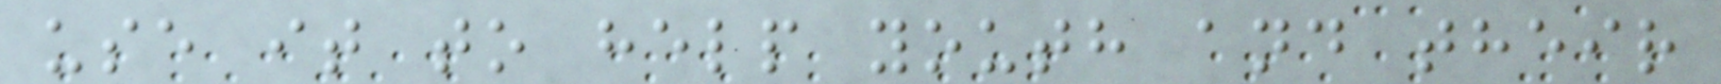use it to help youth and their
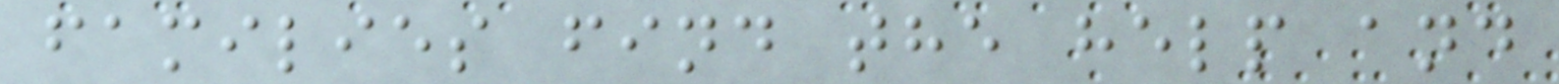families find the help and
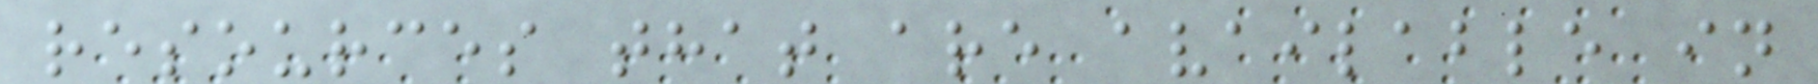resources that are available in
